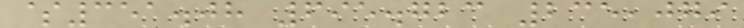$351.08 695.723 235,079
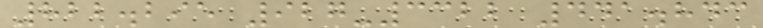822.295 927-3322 441.843
